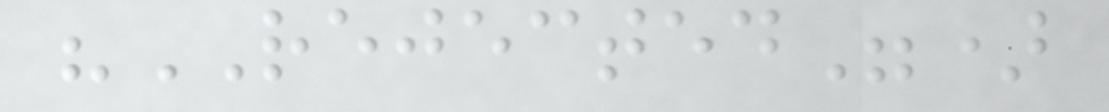"REJECTED")
